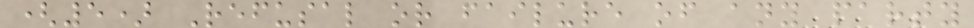(5) Refusal or failure of any party
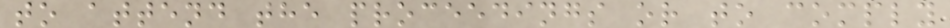to attend the proceedings or to comply
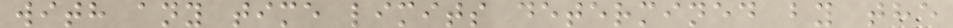with any time limits determined by the
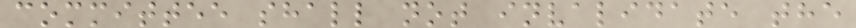committee shall not invalidate the
